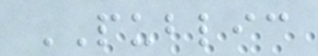PUBLIC
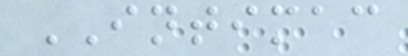INTIMAC
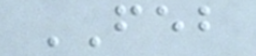FEB
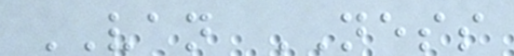VAN NESS
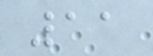11
